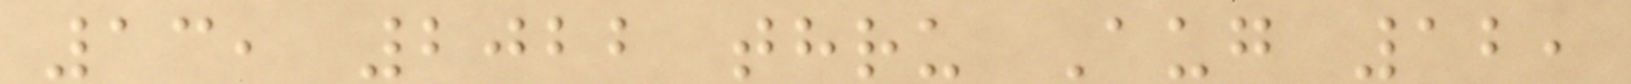13, 2022 thru Aug 12,
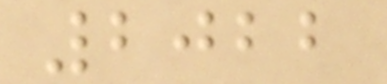2022
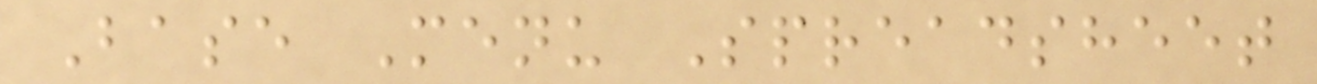Base Menu Spreadsheet
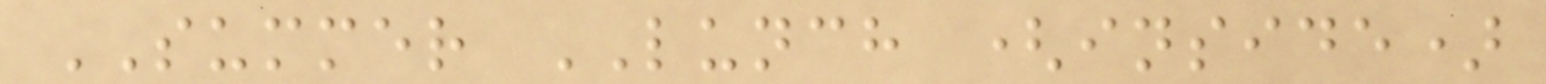SUMMER LUNCH (inside)
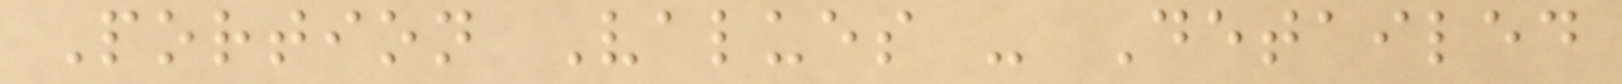Portion Values - Detailed
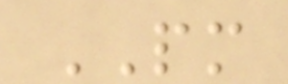PM
